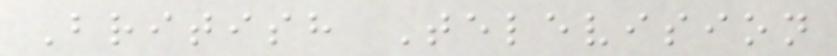British Television
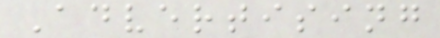Advertising
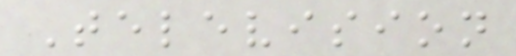Television
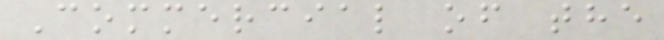Commercial of the
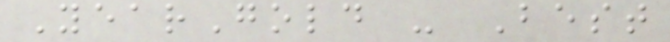YearGold - Best
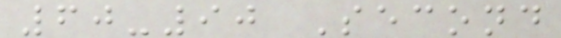60-90 Second
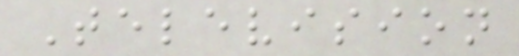Television
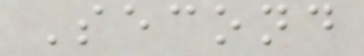Second
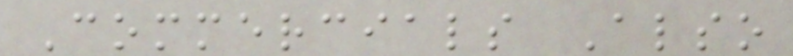Commercials Also
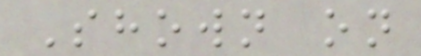Shown on
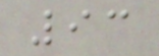93
